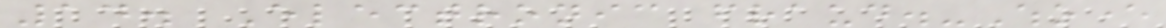14. Electronic fraud.-Whoever
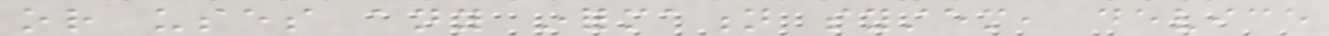or uses any information system, device
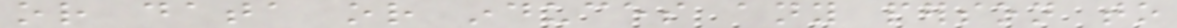or data or induces any person to
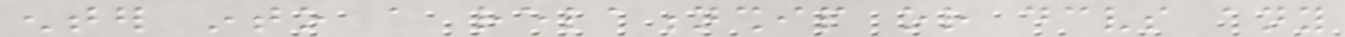enter into a relationship or deceives any
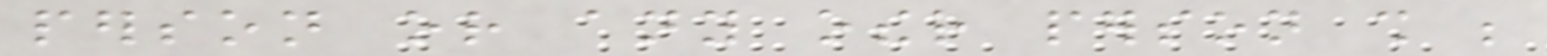person or any other person shall be
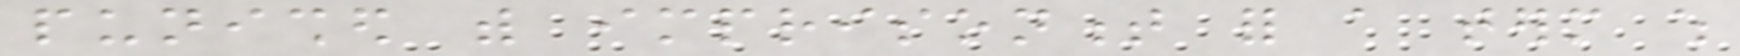punished with imprisonment for a term which
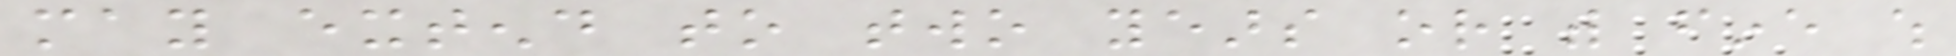may extend to two years or with fine which
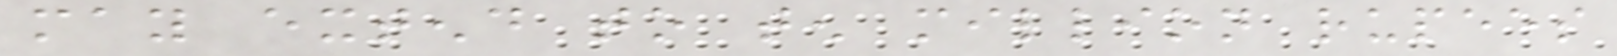may extend to ten million rupees
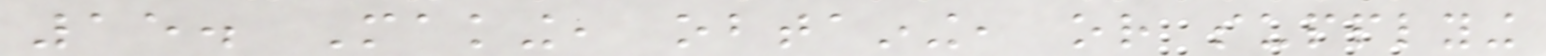15. Making, obtaining, or supplying
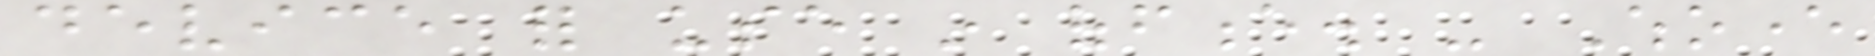device for use in offence. - Whoever
